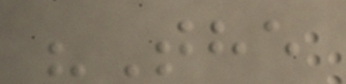"The
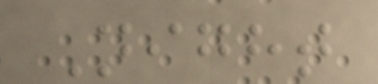Night
